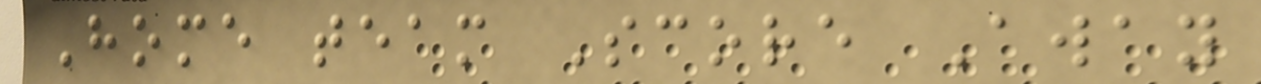Home team Score Away
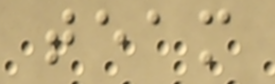team
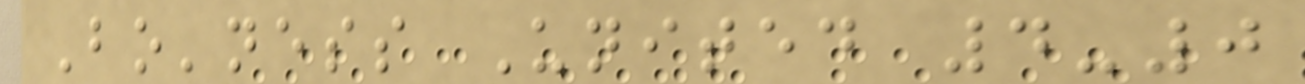Bo'ness United 4-0
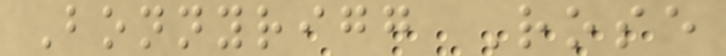Bonnyrigg Rose
